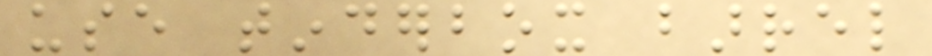use tinderbox barrel
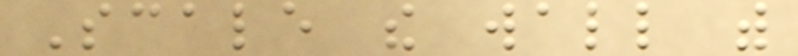Scale the wall with
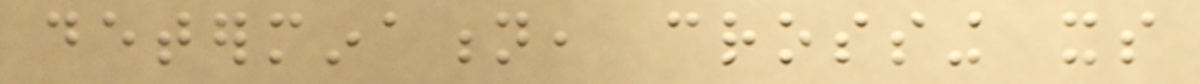determination, crossing its
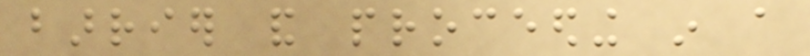barrier and proceeding in a
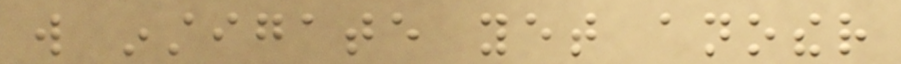will instigate yet another
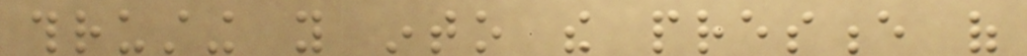thrusting you into the presence of
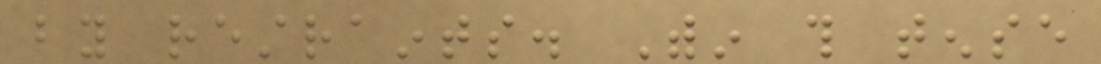by restraints. Within this tense
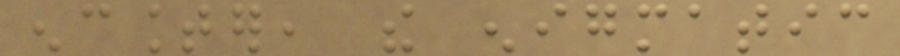encounter, the enigmatic
